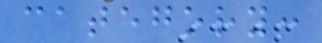category:
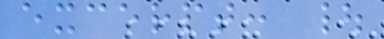excerpt: |
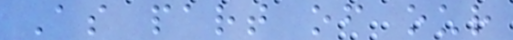As part of our
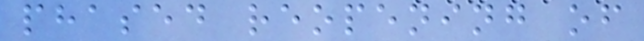phased reopening of
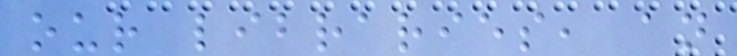our libraries, an
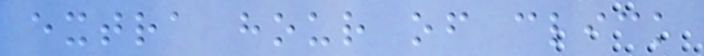extra hour of click
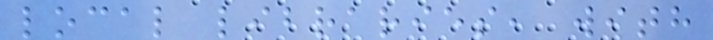local libraries, with
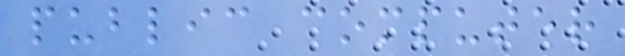public computer
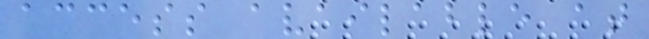access available at
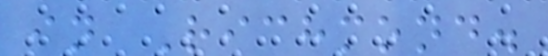in Richmond.
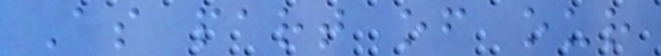As part of our
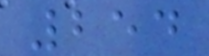254
